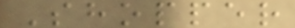Shopper
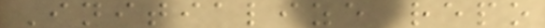Initialize repo
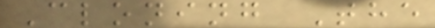Cloning The
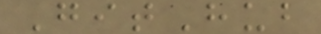GitHub
